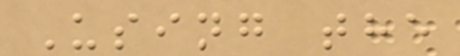Using the
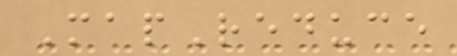MapReduce
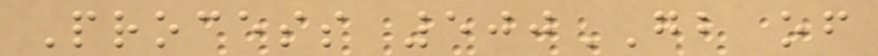Process 500GB of
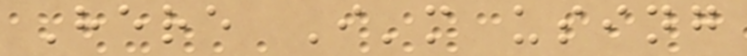Here I'm using
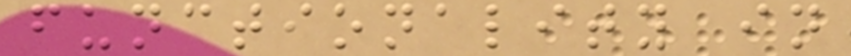functionality in
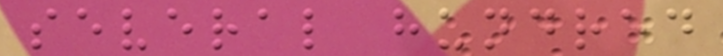several hundred
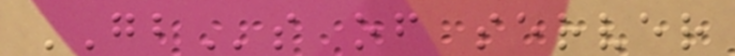GBs of server
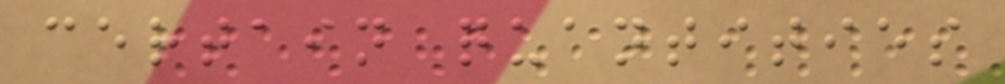certain quantities
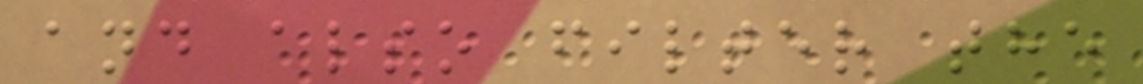and also filter the
